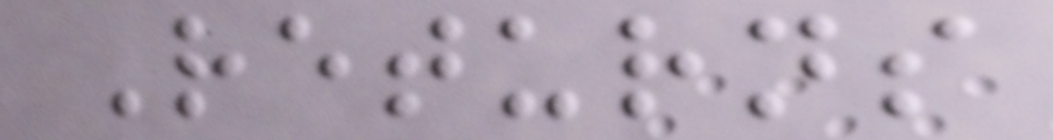Returns
